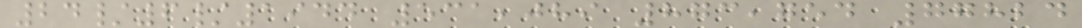24/6/1944 531,089 873,754 77824
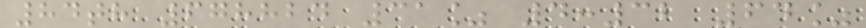84th 678824 31% 4:32 64%
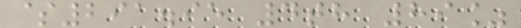$291.95 4th 89%
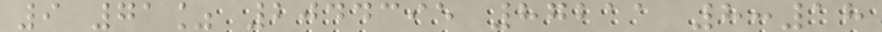9 71% 2044395 87211 8:18
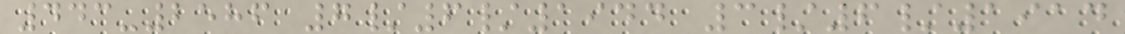443-2586 7/6/1944 3/6/1914
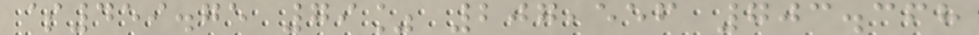$459.75 79% 207,556 703.368
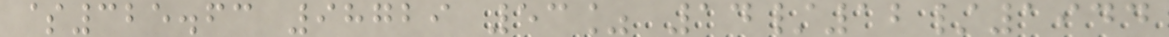$325.63 98729 53% 14/12/1944
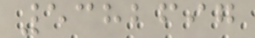5382697
